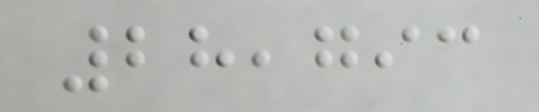28,793
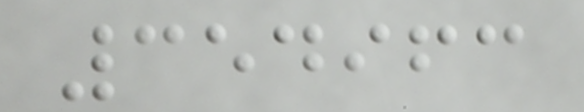354963
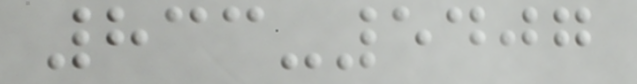833-5407
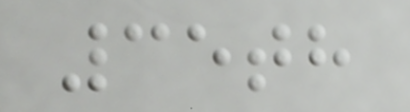35th
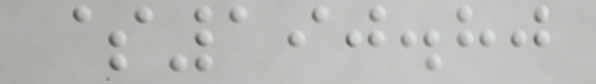$190.80
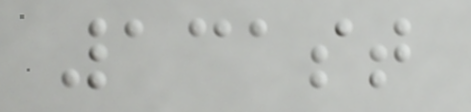131st
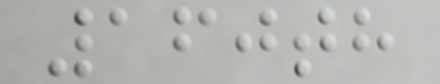160th
